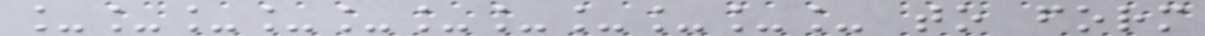___________ to form
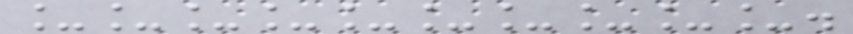__________.
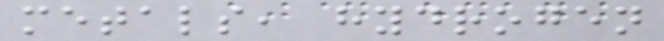metals, hydrogen
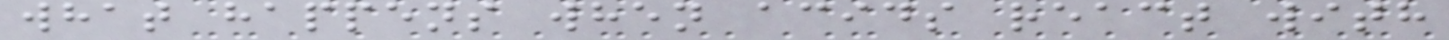what happens when acids react with
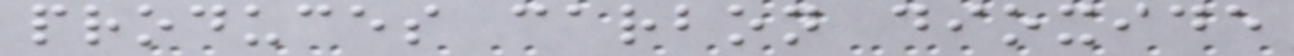produces carbon dioxide
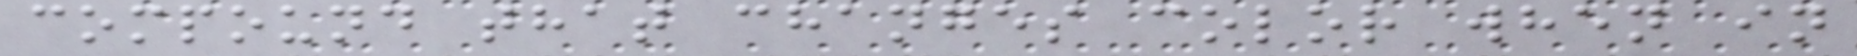compound that changes color when in
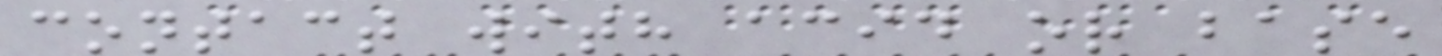contact with acid or base
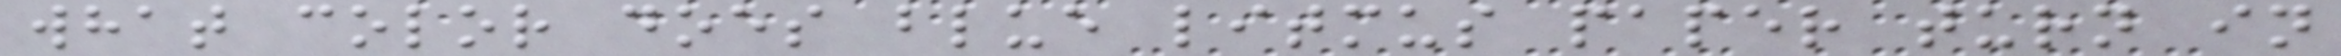what color does blue litmus paper turn in
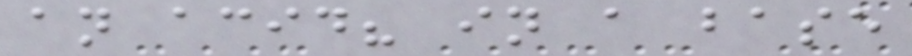an acid? in a base
